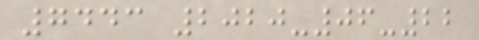7443 2020-06-22
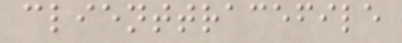clienttracefile
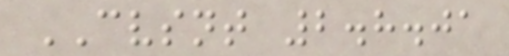CVSNT 2.8.01
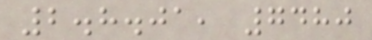2.8.01, 7480
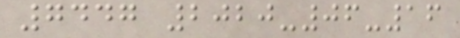7447 2020-06-16
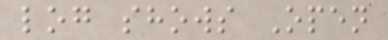log shows Open
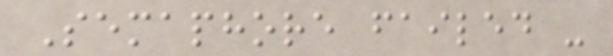Semaphore failed -
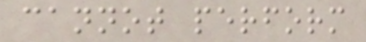cannot perform
